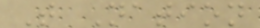T Nation
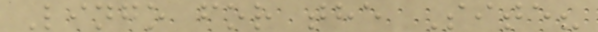Lingo for the Site?
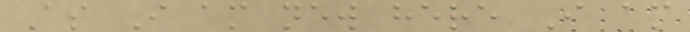As I am new here I am
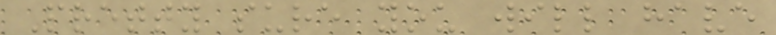Pretty sure you will have
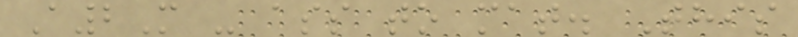A2M - ass to mat. This
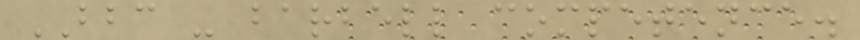BBC - barbell competence.
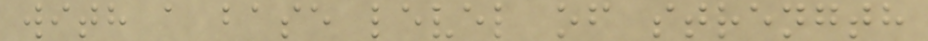with a base level of strength
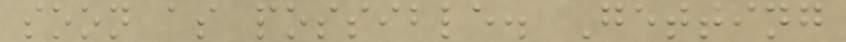soon as possible. Getting
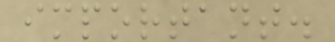important.
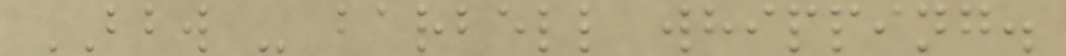BBW - barbell whipping.
